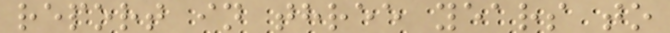report in three years to
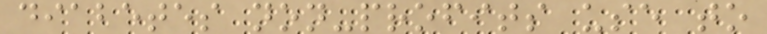diabetes non-profits use to
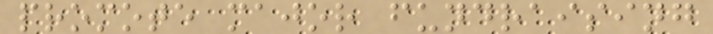promote major fundraising
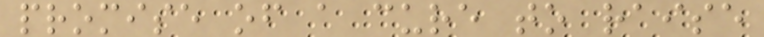promise of a cure to raise
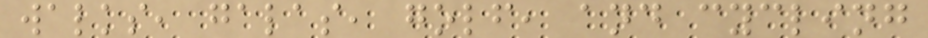walks, galas, golf, and cycling
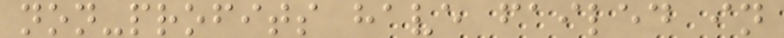non-profits have failed in
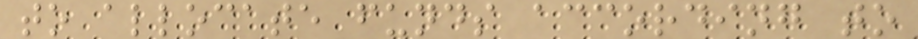to allocate funds according to
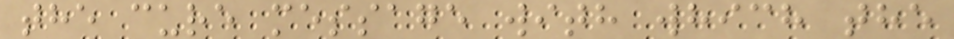the cure message with which the
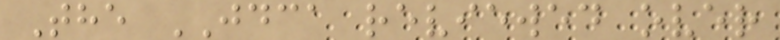The JDCA reviewed over
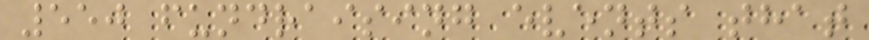550 fundraising events that
